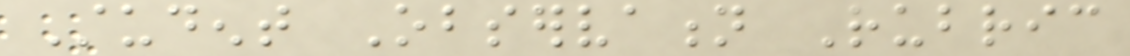Student Observation Rubric
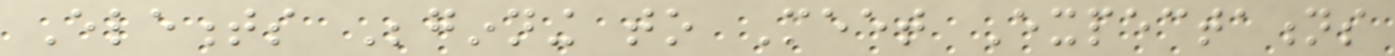Elements Beginning to Meet Expectations
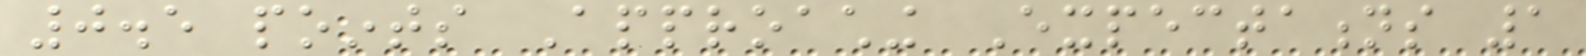0.5 points Approaching Expectations 1
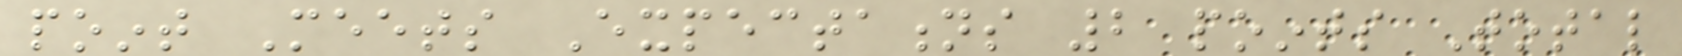point Meets Expectations 2 points Total
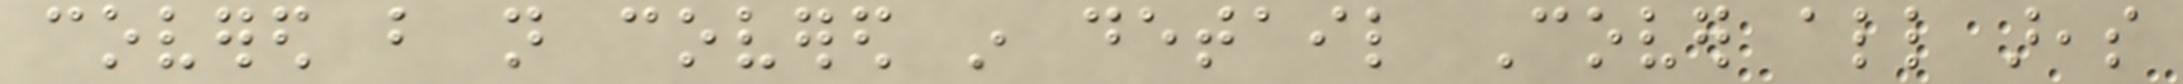covered but not covered in detail Cover all areas
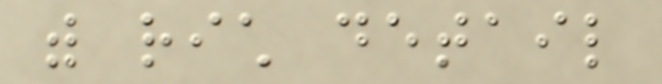with rich detail
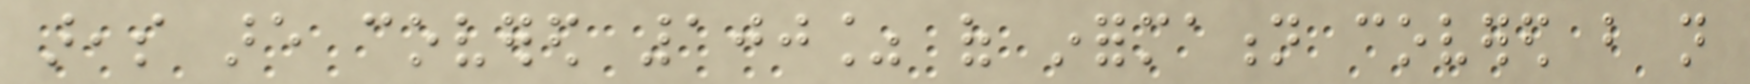areas are covered 100% of information covered but not
